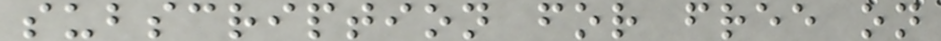subscription for free on
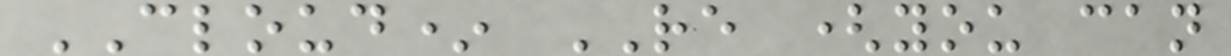CLOUD* RE (you can
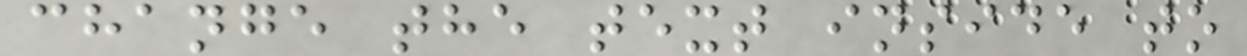change the text inside to
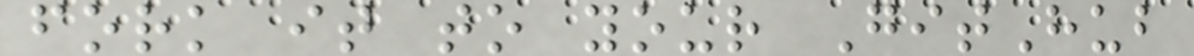fork it to your GitHub
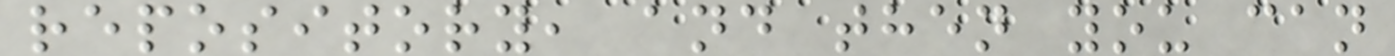repository, and then you can
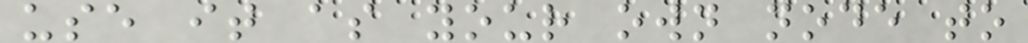use it as your own node to
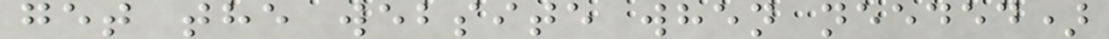get the website when needed)
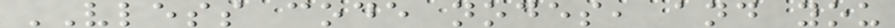VLESS code nodes, and you
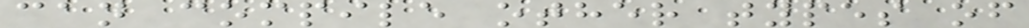can compile other types of
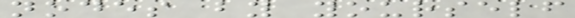nodes by yourself
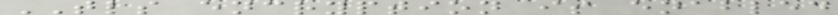TLS encryption is enabled
